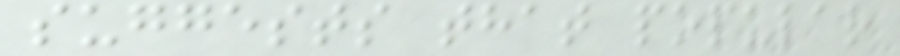suggests that popular
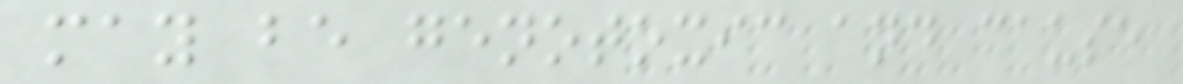may be genotoxic and cause
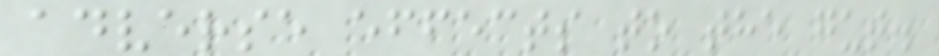adverse effects to the gut.
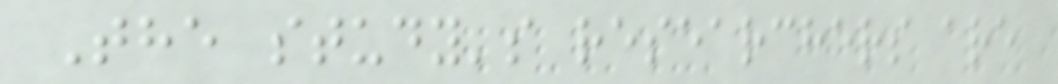The study's researchers are
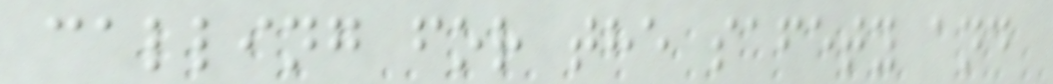calling for the safety and
